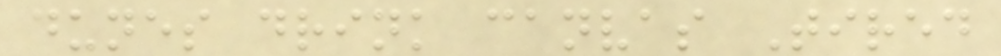dunes drink canvas Tired
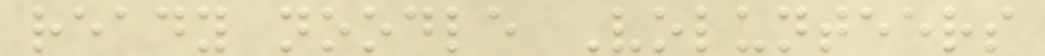ready noodle Volunteers
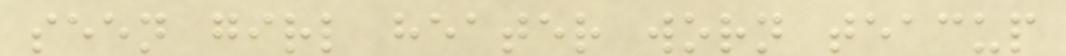seen girl heater worn teacup
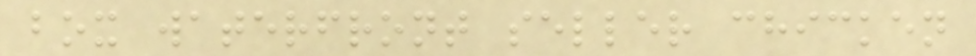box waterfront seller chicken
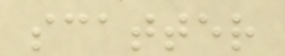scatter
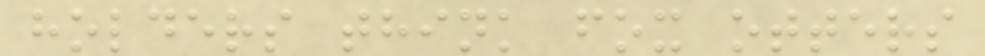holders think fox otters
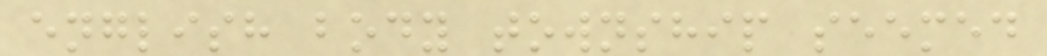english body township seemed
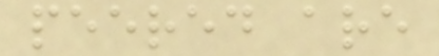peered are
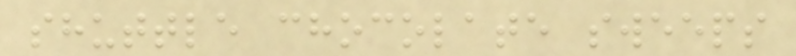shuttle chocolate sweeps
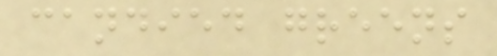candied greens
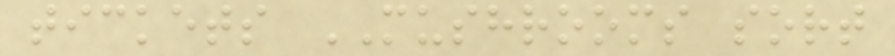tickets MUSHROOMS sort
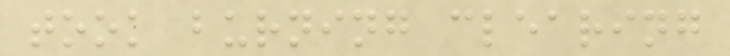took burning clearing
